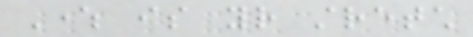Where is your stretch
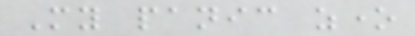My panic zone
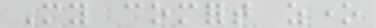My comfort zone
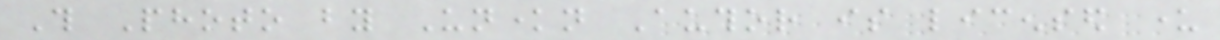This Photo by Unknown Author is licensed under
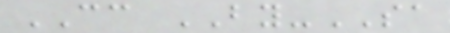CC BY-SA
